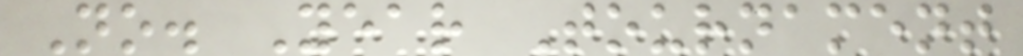No. Year Tournament
